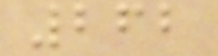262
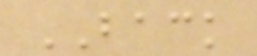BACK
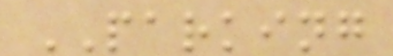PARKING
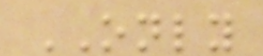ONLY
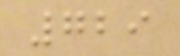729
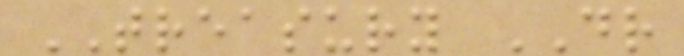TREASURY DR
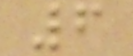6
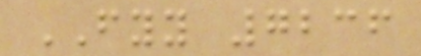FYY 7236
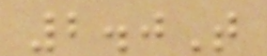2.0T
